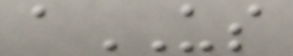aUS
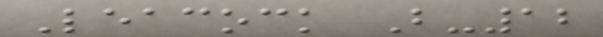Leacock B-12
